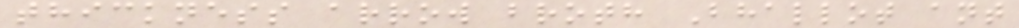thickness arrow broth Bhallot ant
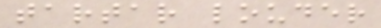tartar louder
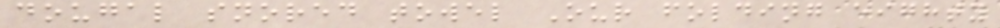dougal snored towel Our folding eighty
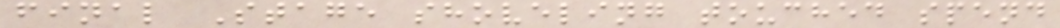final Stage shoveling touched spend
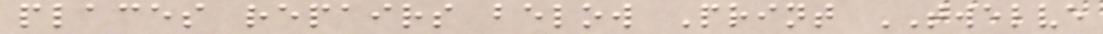places repairs below Print TWELVE
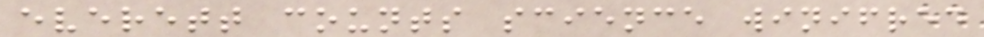everett counts science winifred
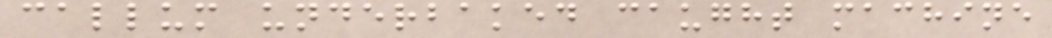callum underbaked caught machine
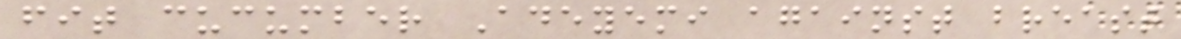fit cucumber Adeyemi against breast
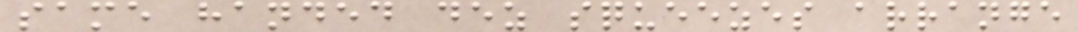same handed dez squeezes arrange
